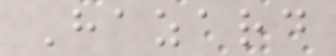Hazard
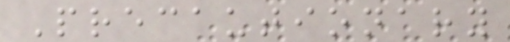Precautionary
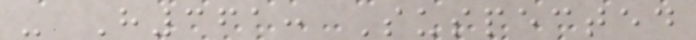- H361: Suspected
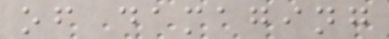of damaging
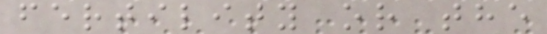fertility or the
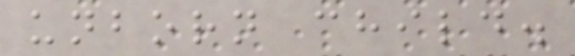unborn child.
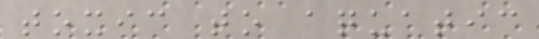toxic to aquatic
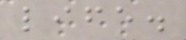life.
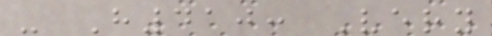- H410: Very
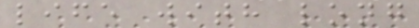life with long
